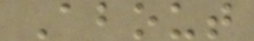About
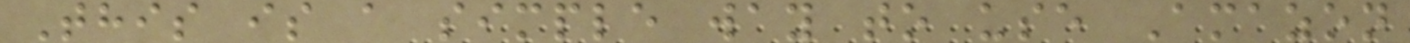This is a simple way to use Amazon
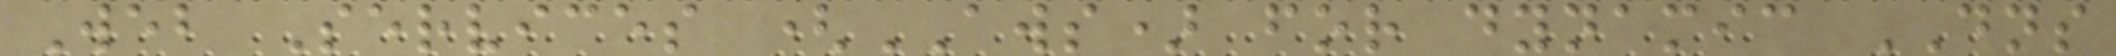Web Services (AWS) for dynamic DNS
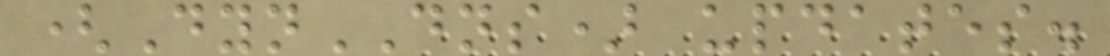(DynDNS) updates.
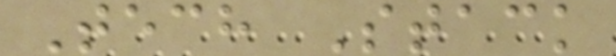Tech Stack
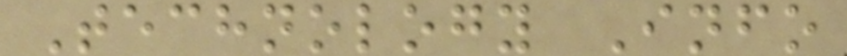Technology Info
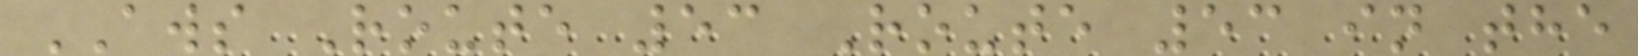AWS Route 53 Route 53 in the
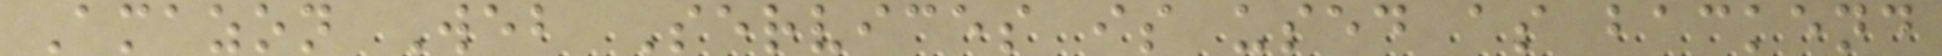Amazon Web Services is used as backend
